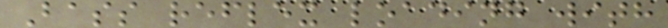Bass reflex loading with
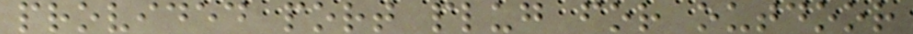provided port plug for outdoor
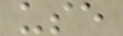use
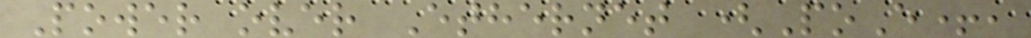Power over Ethernet (PoE+,
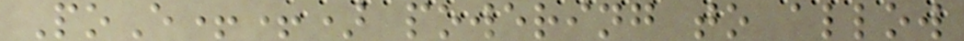PoE++) powering to allow
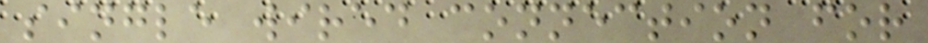single wired connection for
